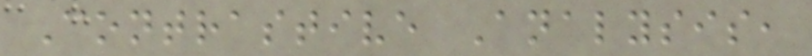Contrastive Analysis,
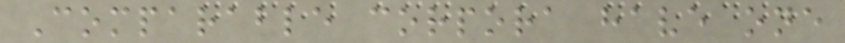Comparable corpora have one
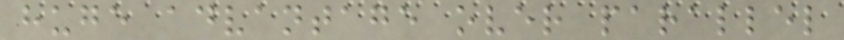huge advantage over parallel
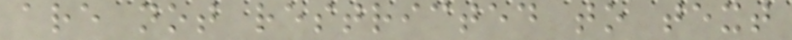are not restricted to text
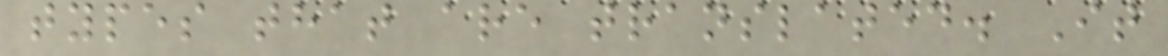types that are translated. It
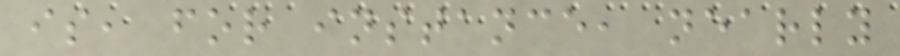is, for instance, nearly
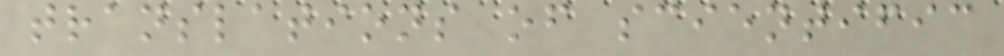translations of scientific
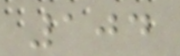104
